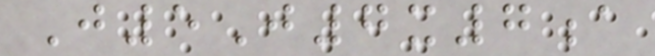J5J7x7a
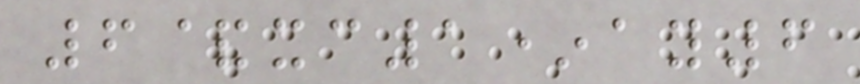6&xc1*ay6
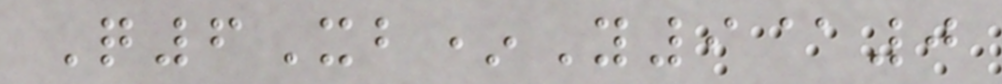Q6Xb*Y9@0
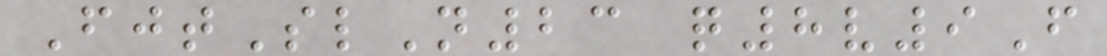FjtSlN23 q8v9F
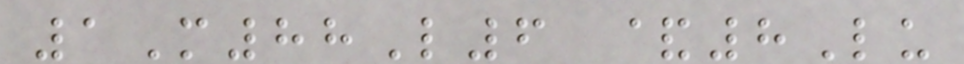1M88L6 &8Lu
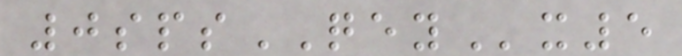0spsQEYx5
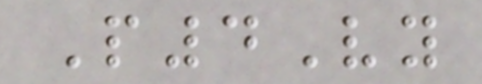P4Vy
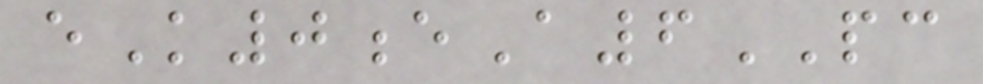eK0eA6PC
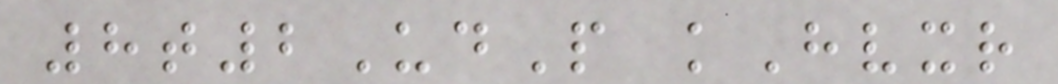8t2UdP kHvxr
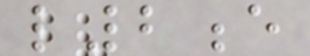l2e
